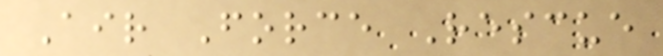Air Force Rescue
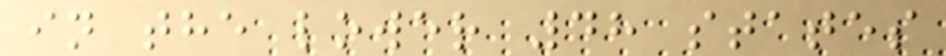in the lower 48 states
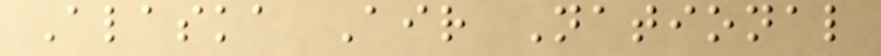Alaska Air National
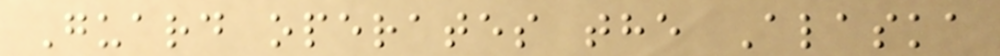Guard operates the Alaska
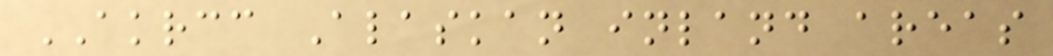AKRCC Alaskan inland areas
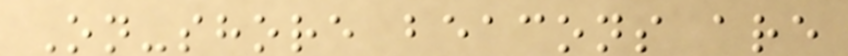On-shore beacons are
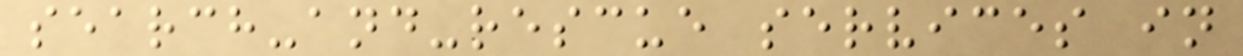search-and-rescue services in
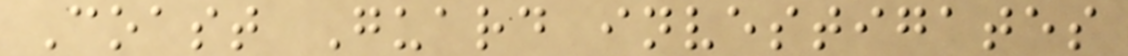Coast Guard investigates
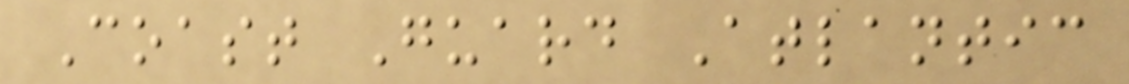Coast Guard Atlantic
